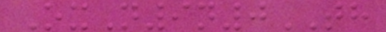OxN9n0TH
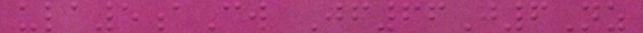ula5aCw Jf66J6Nz
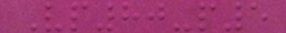Vp80-p5
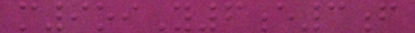m9oiY6e3f
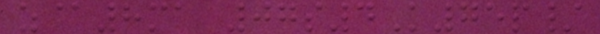z@8ma 07s4K75p/
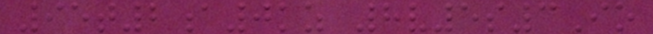95t2a0kz 8v5s3Io
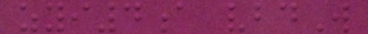zyi4a vbdW
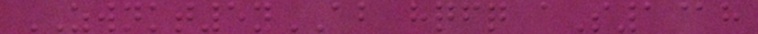ZWNKT5yAB hqfq aS1@h
